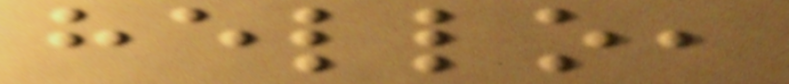hello,
